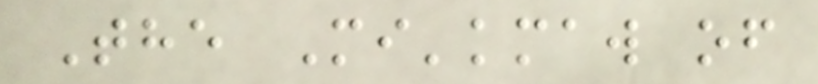The Mi'kmaw of
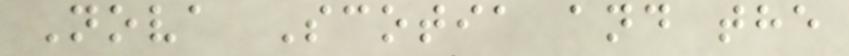Nova Scotia and the
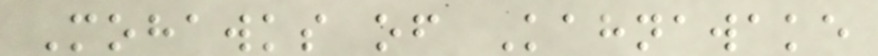Mohawks of Kahnawake
